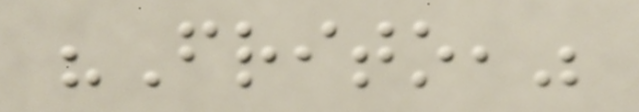"Frito,"
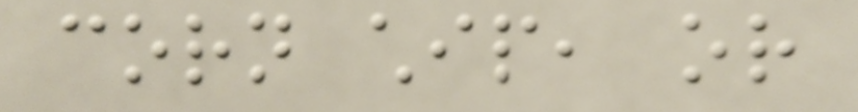corn chip, or
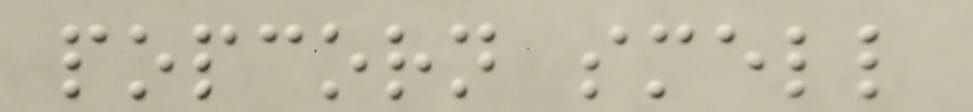popcorn smell
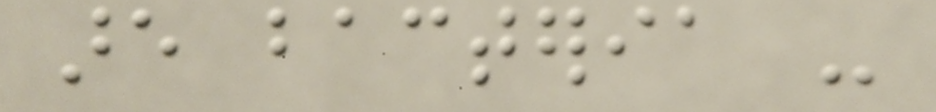are bacteria -
